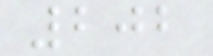202
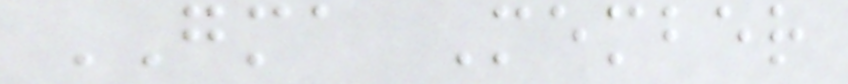GMA Member
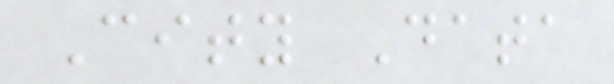City Data
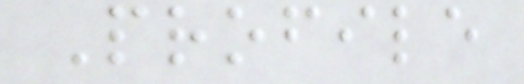Profile
